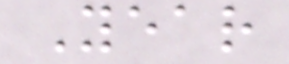Year
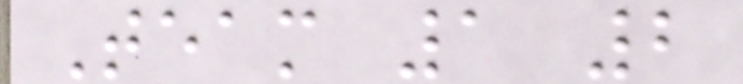Team 1 2
